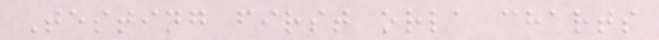Testing first orla charts
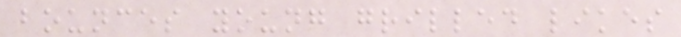bounces young grilled likes
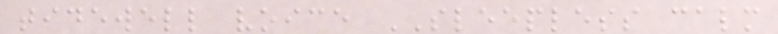tidewell voice SLEEPLESS calm
